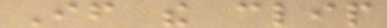If the clip
